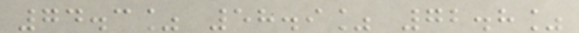74.3% 58.9% 72.8%
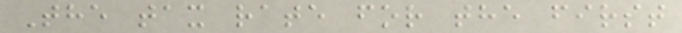The tax rate for the first
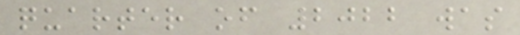quarter of 2022 was
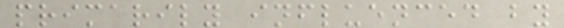primarily influenced by
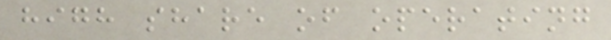high share of operating
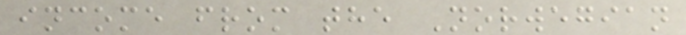income from the Norwegian
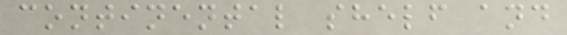continental shelf and
